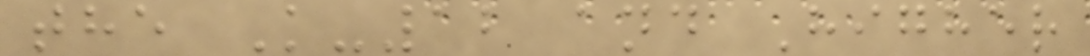the K-12 and Higher
